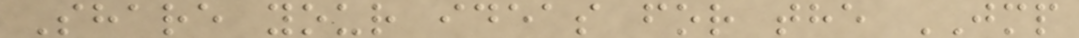Share your ideas for the JMP
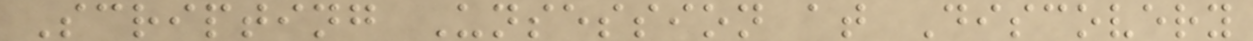Scripting Unsession at Discovery
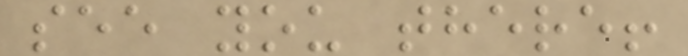see you there!
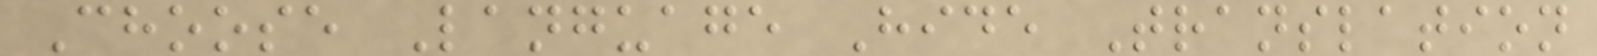Choose Language Hide Translation
